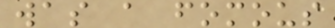was a fomous
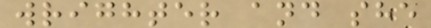wrighter and she
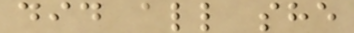did all she
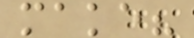make?
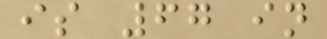is 67 in
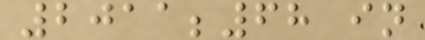2011;68 in
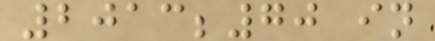2013;70 in
